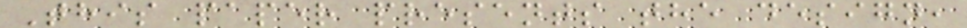This paper presents the design,
